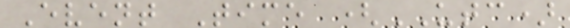Event Time (UTC)
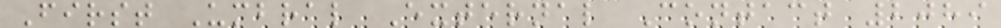First Umbral External Contact 2089
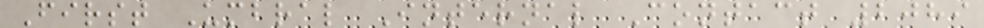First Umbral Internal Contact 2089
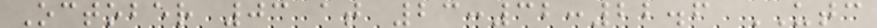October 03 at 23:32:22.6 UTC
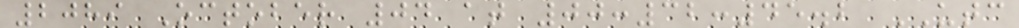2089 October 04 at 00:32:45.2 UTC
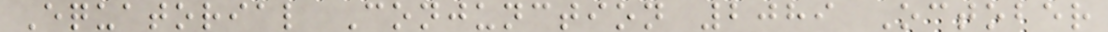Equatorial Conjunction 2089 October
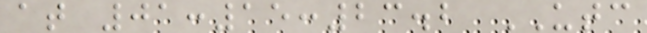at 01:15:23.2 UTC
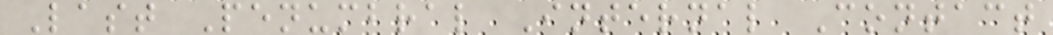Last Penumbral Internal Contact
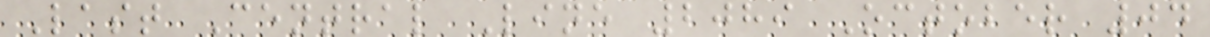Last Central Line 2089 October 04
